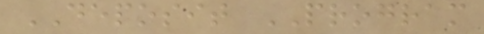DEPOSIT PROGRAM
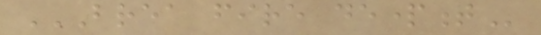BREA FIRE DEPARTMENT
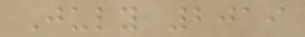July 2019
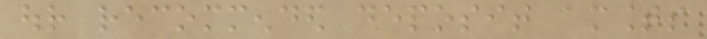our recommended deposit amounts
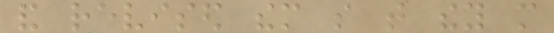and revised them so that they more
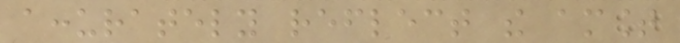accurately reflect the amount
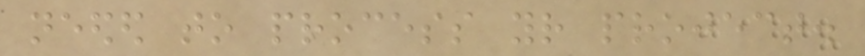needed to process your project.
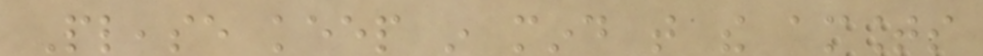Please keep in mind that the amounts
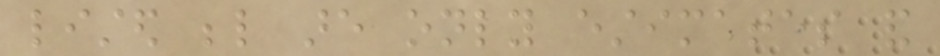listed below are only estimates and
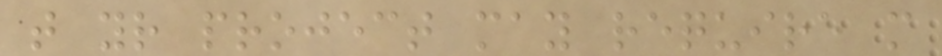that your project may require more
